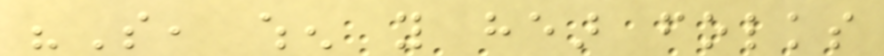"So, when you hear folks
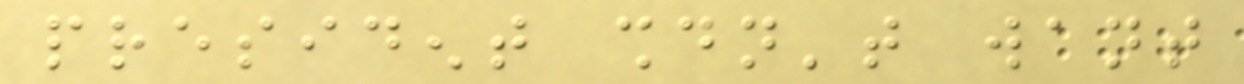president shouldn't want
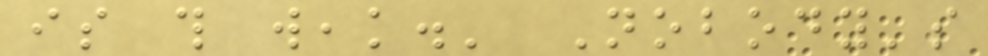is this weak.' Nobody's
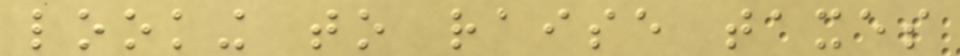looking to raise taxes
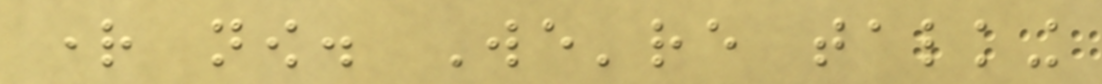right now. We're talking
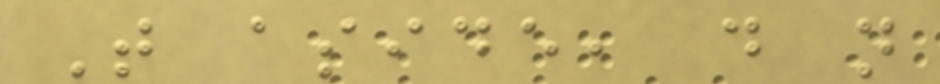That aside, do not
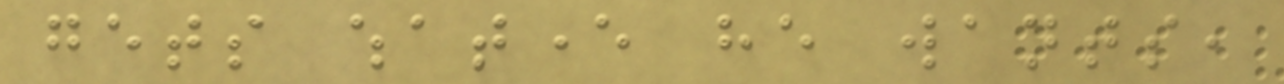gets whatever he wants,
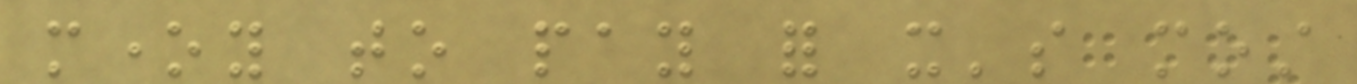money to pay for it's most
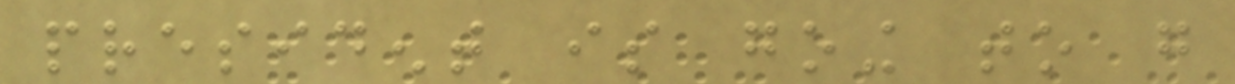president is going to go
